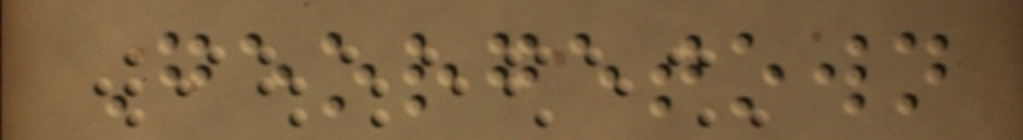Georgetown
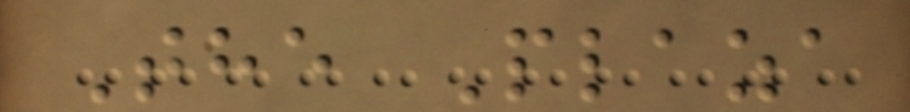The Plaza
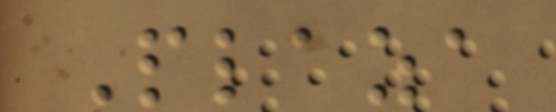Plaza
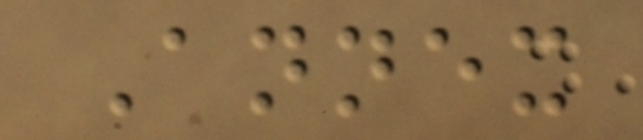Annex
